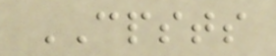CPSTS
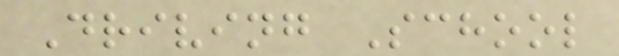Driving School
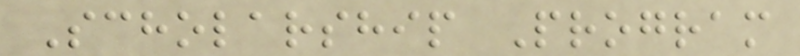Scholarship Program
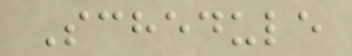Schedule
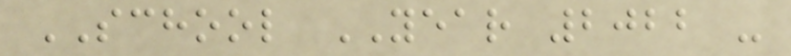SCHOOL YEAR 2022 -
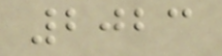2023
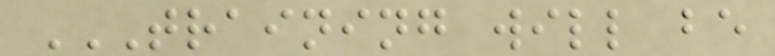TRAINING WILL BE
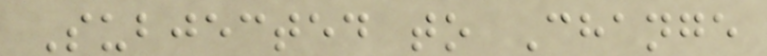Subjected to Change
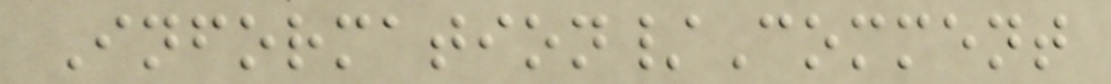Information/Comment
